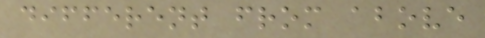different from above
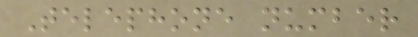Telephone number
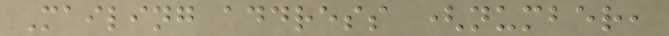Mailing address (number,
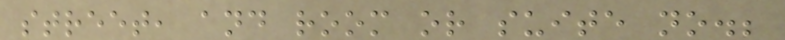street, and room or suite no.;
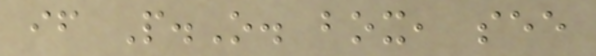if P.O. box, see
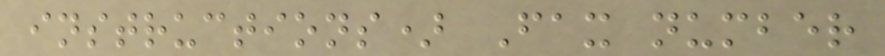instructions) Fax number
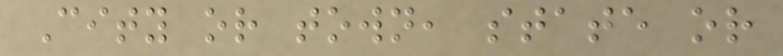City or town, state or
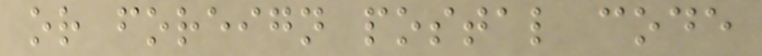or foreign postal code
